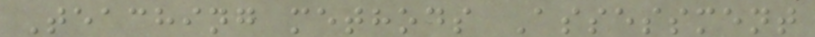Teaching methods Assessment
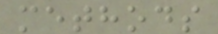methods
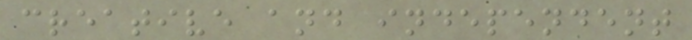creative and independent
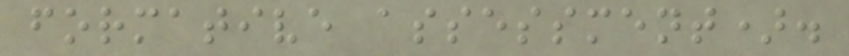formative assessment).
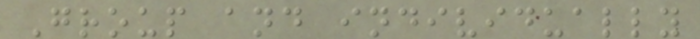Group and individually
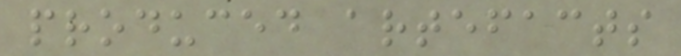produced artefacts
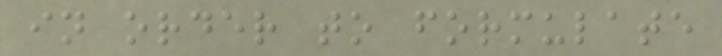in order to formulate
